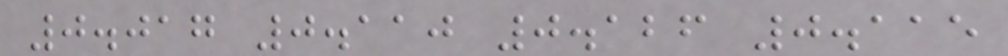0.017 0.110 0.126 0.115
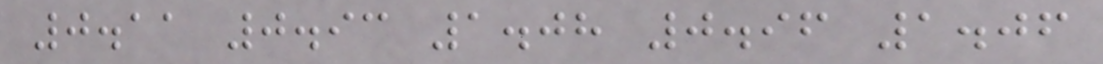0.11 0.93 1.08 0.96 1.06
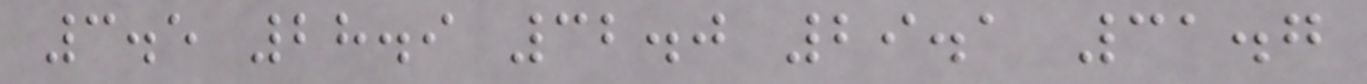3.5 28.9 32.0 29.1 31.7
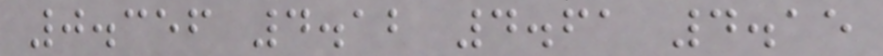0.356 4.12 4.61 4.15
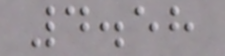4.58
